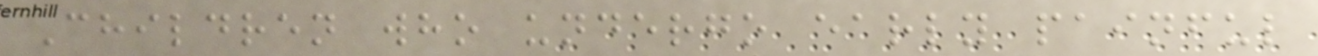Children who undergo early painful
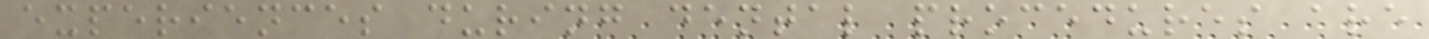experiences during dental procedures are
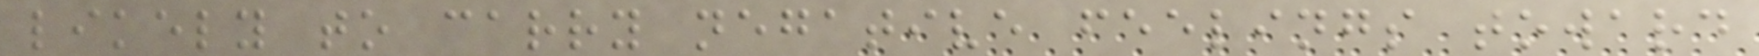likely to carry negative feelings toward
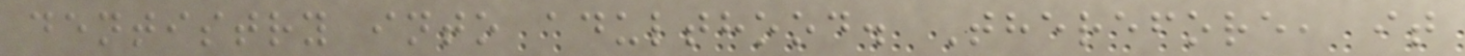dentistry into adulthood. Therefore, it
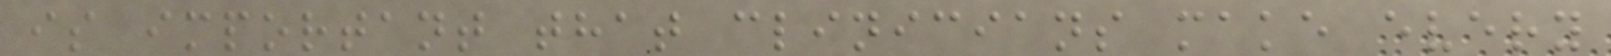is important that clinicians make every
